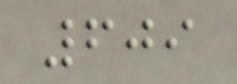609
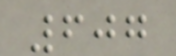607
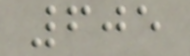605
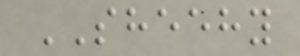SHEEHY
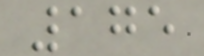175
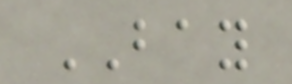BAY
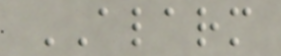ALARM
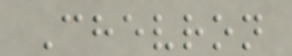Chevron
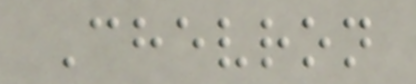Chevron
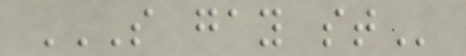S GAY ST
